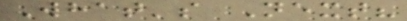What's Next?
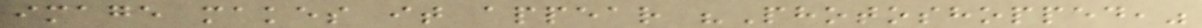image makes it appear "Photoshopped,"
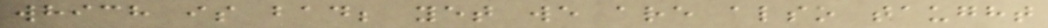which is bad; yet we are also taught
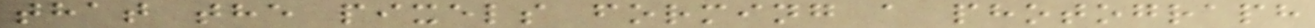that the pixels forming a photograph
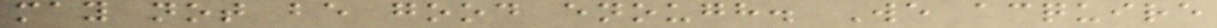may not be good enough. We acquire
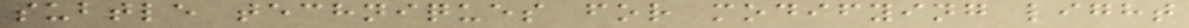subtle techniques for modifying light
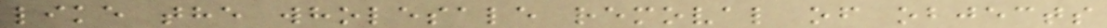like the wholesale removal of objects
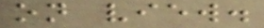on view.
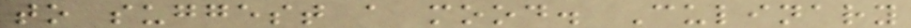to suggest a mood. Culinary
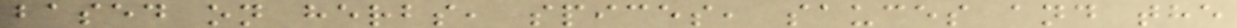based on herbs, spices, sauces and the
